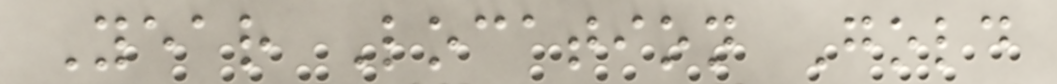Year Location Gold
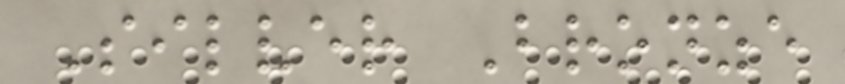Silver Bronze
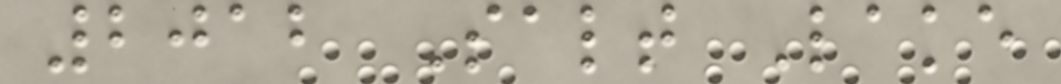2012 Salt Lake
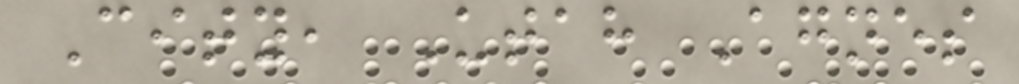City, Utah Agnes
